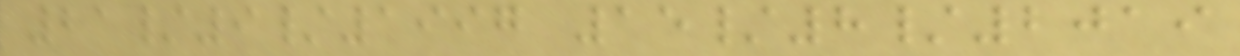21/9/1997 15/8/2019
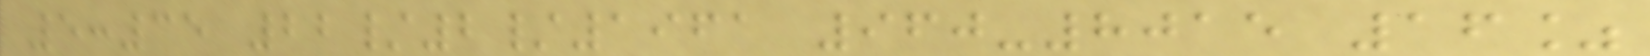5:35 22/2/1961 960-8015 16%
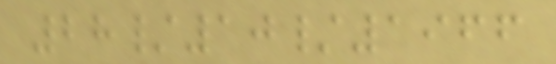28/10/1966
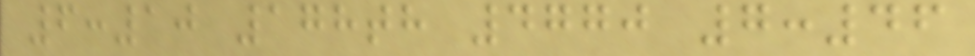6:10 178th 4770 7:46
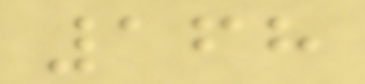168
